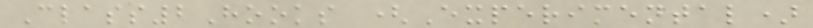Class2Hooks (Experimental)
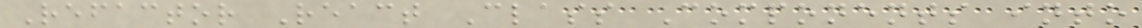Refactor React Class Components into
